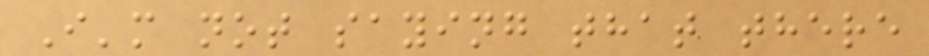I'm not saying that there
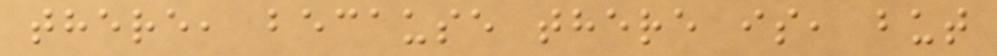there, because there is, but
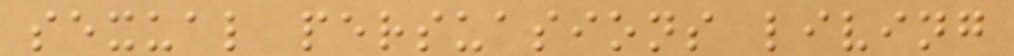sexual persuasions living
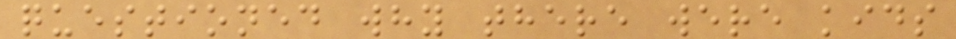questioned why there were kids
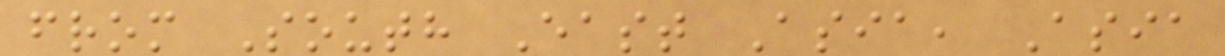from South East Asia, Asia
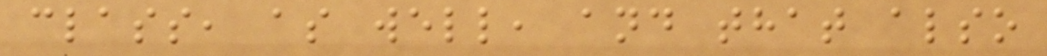class, as well, and that also
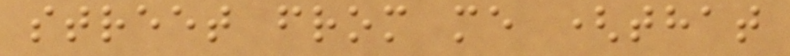street from me (that
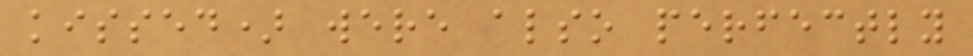kissed) were also perfectly
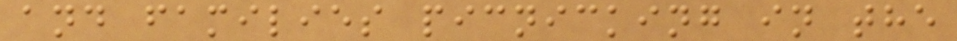and families picnicking in the
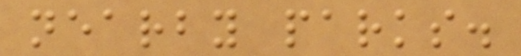nearby parks.
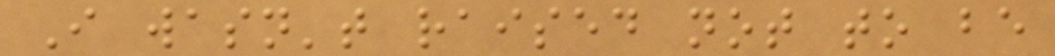I wasn't raised not to be
